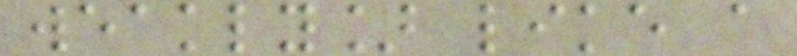weakly] like a
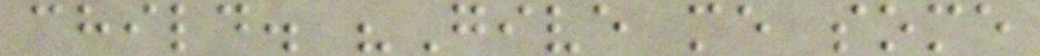child. "Give me some
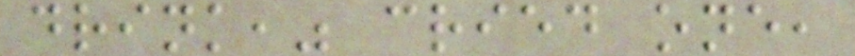drink," cried one,
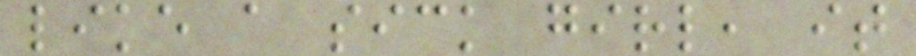like a sick girl, it
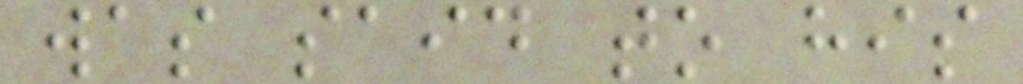was said to his
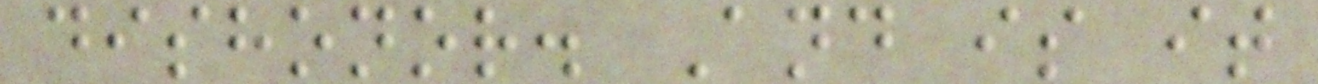dishonor. And is it
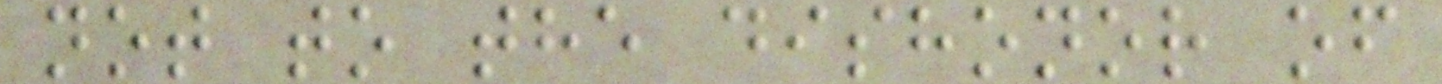not to the dishonor of
